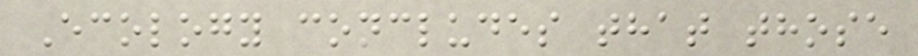Ecology concludes that those
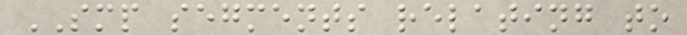SMP segments relating to
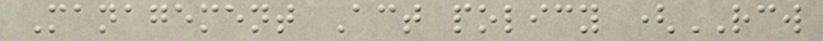Management Act policy (RCW
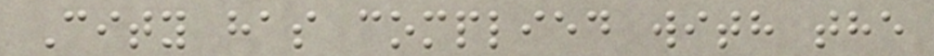City has complied with the
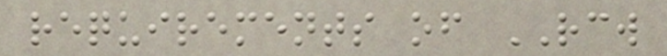requirements of RCW
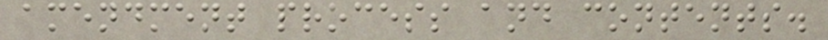amendment process and contents.
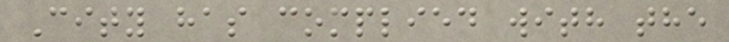City has complied with the
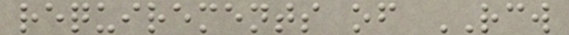requirements of RCW
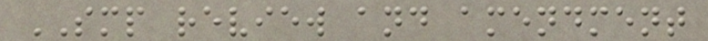SMP review and amendment
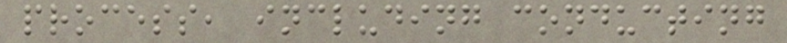process, including conducting
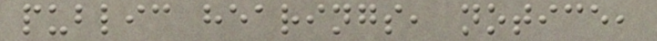public hearings, notice,
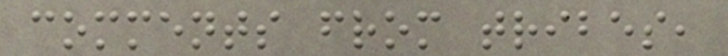comments from tribes,
